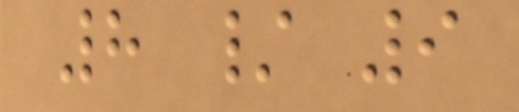8 / 9
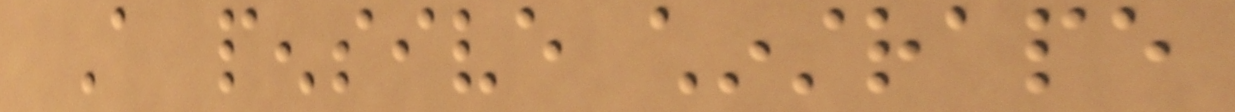A pensive chinstrape
